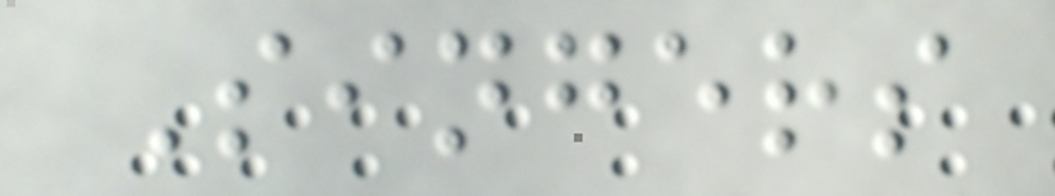Singers
